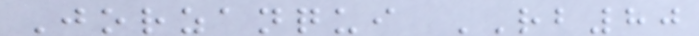Jorzanqui RB80
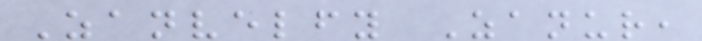Zanvelfy Zanur,
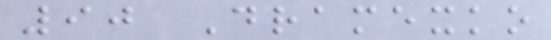90 Dramexko
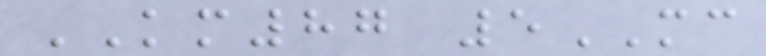KM87 5MC
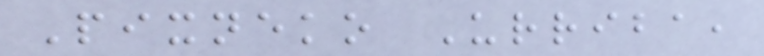Pixneko Urriba,
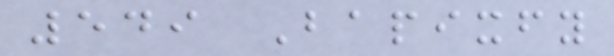549 Bapixfy
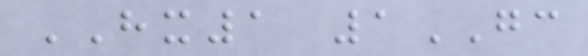HX1 1GC
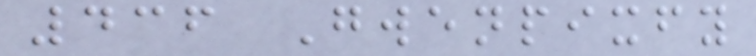436 Gwenpixfy
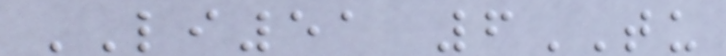LI51 6TU
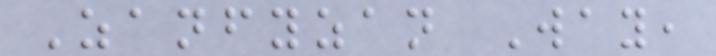Zanfyzan Way,
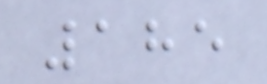185
